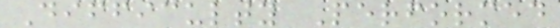Difficulty Performed
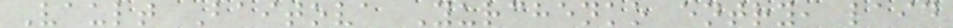Vault Baitova Yurchenko entry, laid
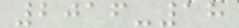2016-18
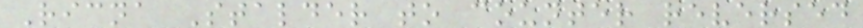Ricna Stalder to counter reversed
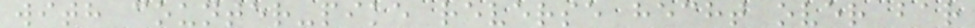with counter-pike reverse hecht over bar
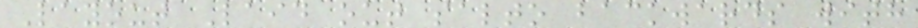Layout Laid out salto backwards with
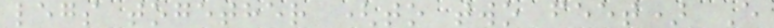legs together (to two feet) E
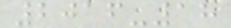2016-18
